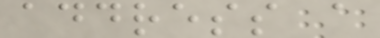address a
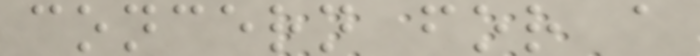concern for a
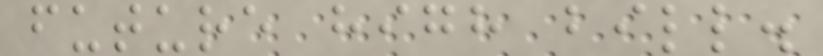future high bill.
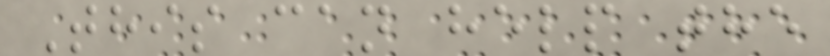This can help the
